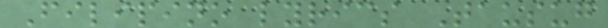Filipino lyrics Tausug
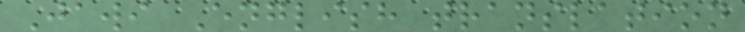Jawi English translation
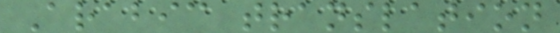Arabic translation
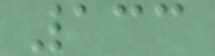133
